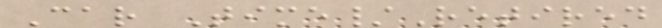Car Time/Retired
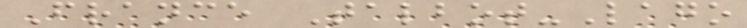France Talbot-Lago
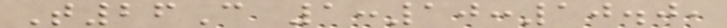T26C 1:10:10.0,
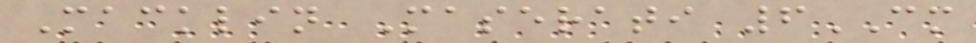Macklin Maserati 6CM
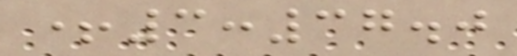+3:37.0
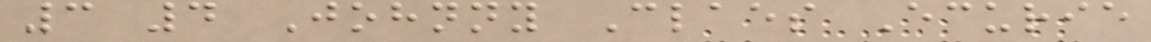3 4 Johnny Claes Ecurie
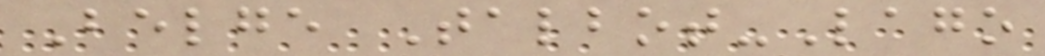Belge Talbot-Lago
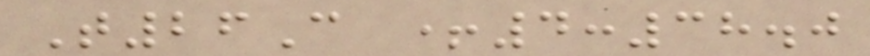T26C +4:38.0
